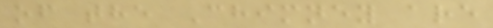of the Chimney are
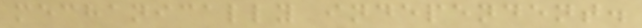mechanically independent.
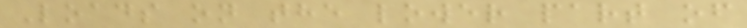Loads on the lower part of
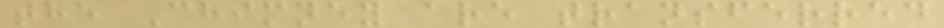the Chimney are transferred
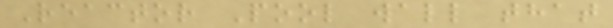Reactor Pool wall that
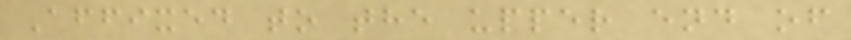Affixed to the upper end of
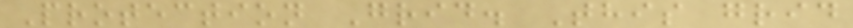Protection Grid. This grid
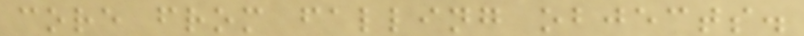core from falling objects.
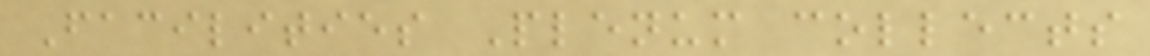Facilities Plenum collects
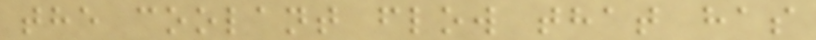the coolant flow that has
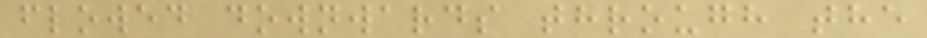flowed downwards through the
